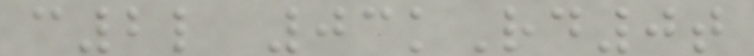c2l 03kRd0t
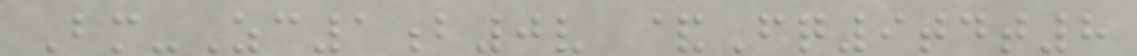Bm-Zc1b0v &Fq9tdt8
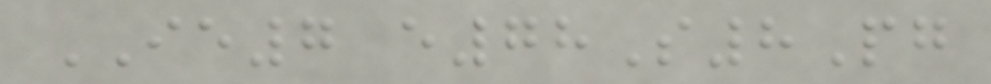IE7 e78S8Pg
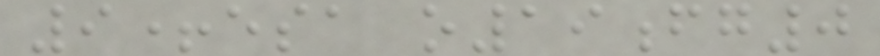9+esa o19fg0
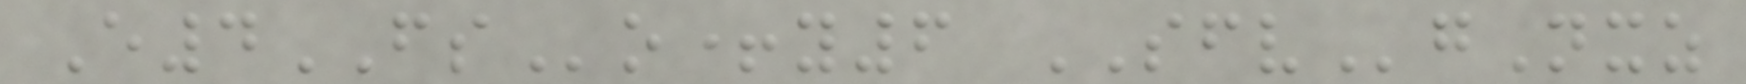E4FSo+y6 SFVgNxz
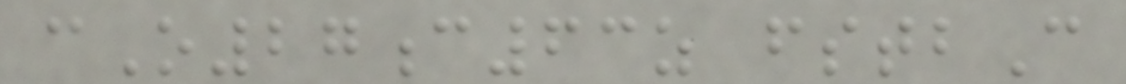cO27c63z fstbC
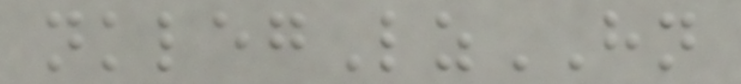nklegLzHN
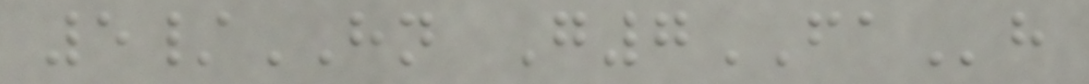5/HN G7FAh
